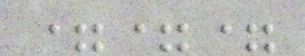===
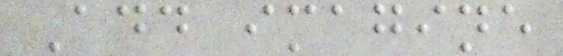Add imagine
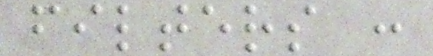filters :
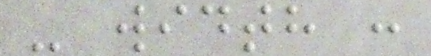- width :
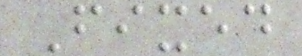Fixed
